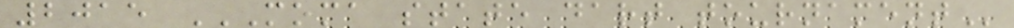2015 MOMA STATE DART TOURNAMENT
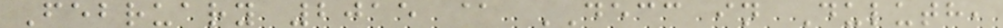February 2015 @ DECC in Duluth,
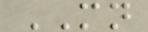MN
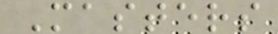Masters
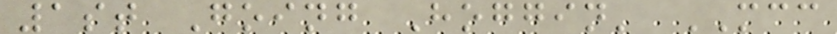1st Going Hoggin' MCC
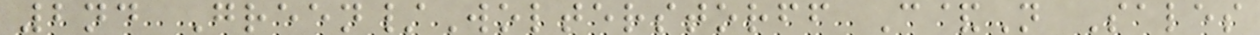2nd Green/Wolterstorff C&N Sales
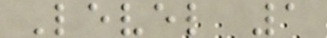Level 1
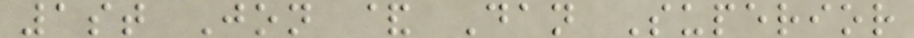1st Jon & Dan Superior
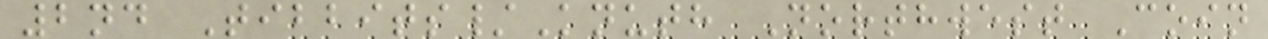2nd Tibbits/Knuth Northwest Coin
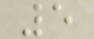5
